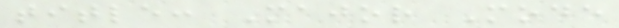title: Major Mode
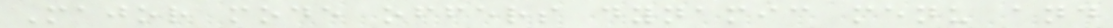Major mode offers dynamic menu and
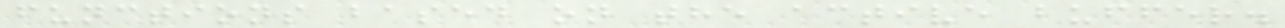functions based on the active buffer.
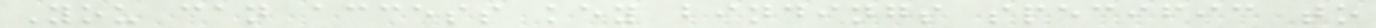You can access key bindings specific to
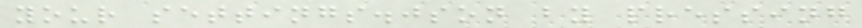your settings.json by pressing
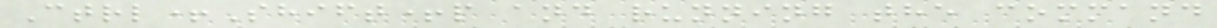Ctrl+Shift+p and running the command
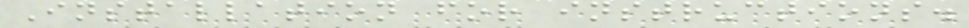Installation for instructions.
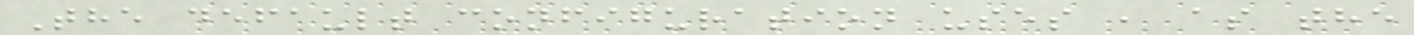The default configuration uses , as the
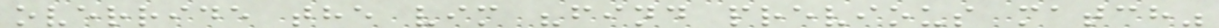override the vim "find previous match"
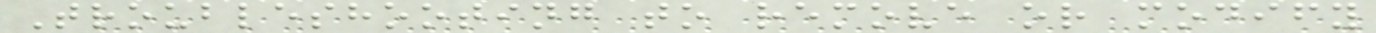Troubleshooting to remove or modify
